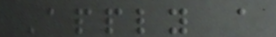Apply a
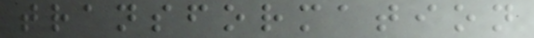transformation
